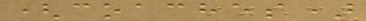(coaches)
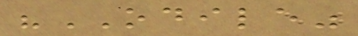"ODILE"
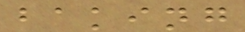baking
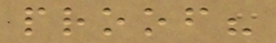proof?
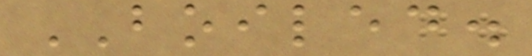BOILED.
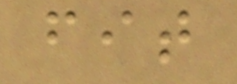fit
